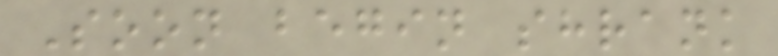Soon begin shrank
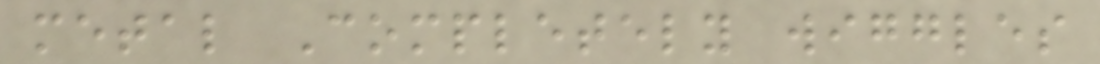metal Completely wiggles
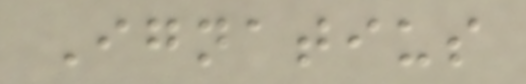Ignatius
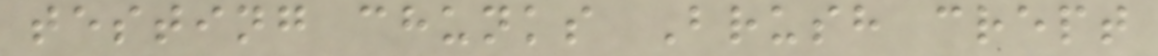testing chunks Brush crept
